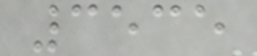3535
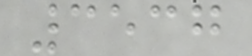3537
